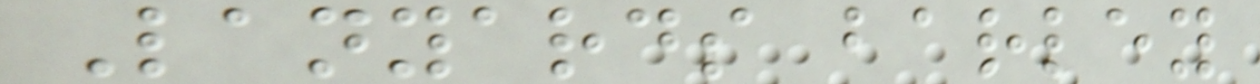Lanyards barley
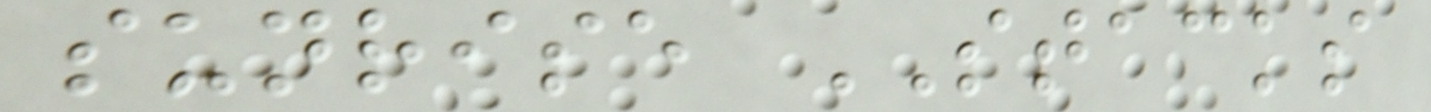sunrise STACKS
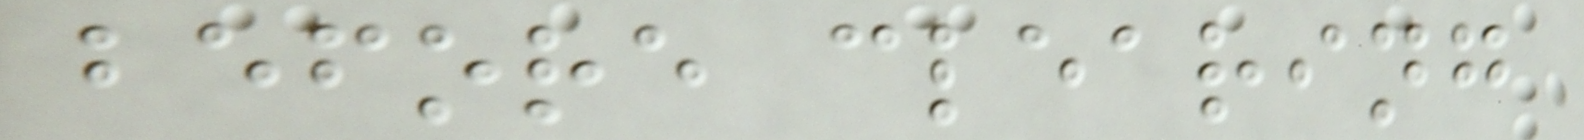before clearing
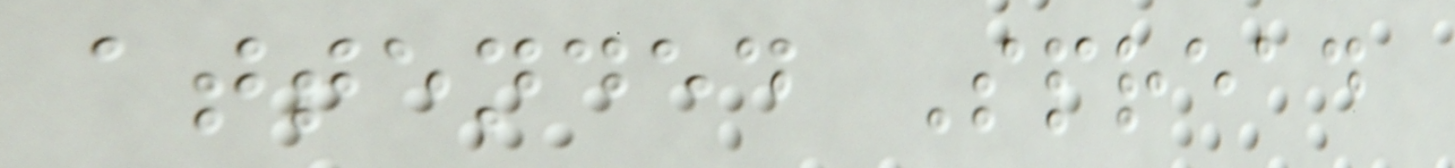attended Spread
